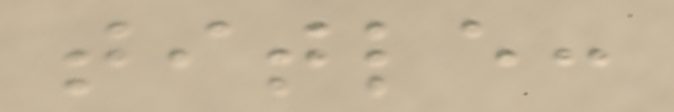title:
